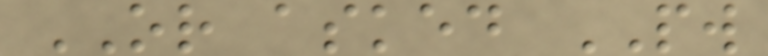OR asked PW
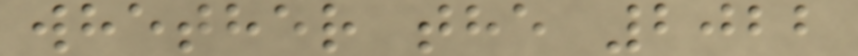whether the 2022
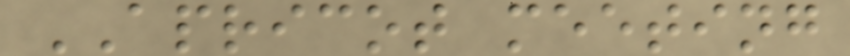APRICOT meeting
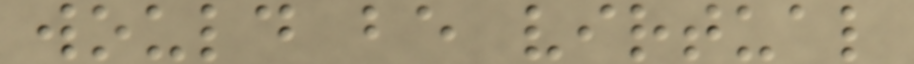would be virtual
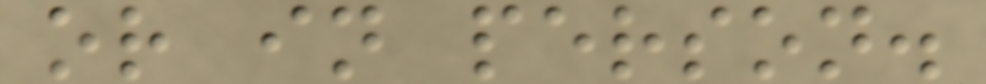or in person.
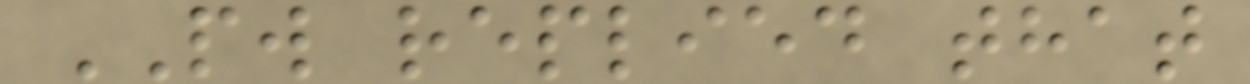PW replied that
